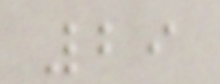29
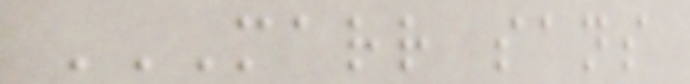MARR SANS
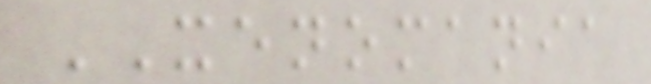XENOMANIA
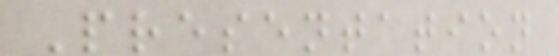Presentation
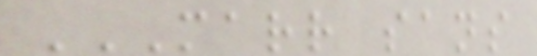MARR SANS
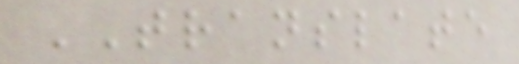TRANSLATE
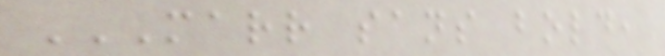MARR SANS BOLD,
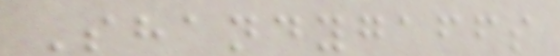Shandygaffs
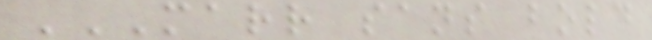MARR SANS BOLD
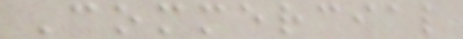Commercial
